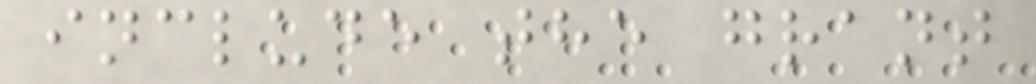include the grant
